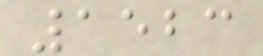1523
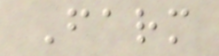Farm
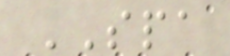SPA
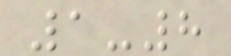1-8
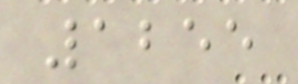1255
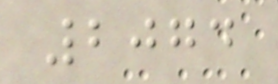2074
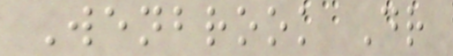Wenbrook Dr
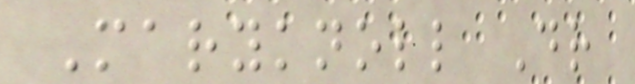Maryknoll Dr
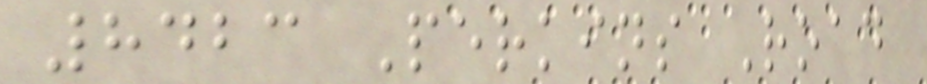8423 Perkins Road
